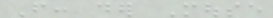From: der Mouse
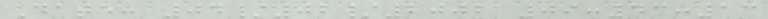Date: 04/02/2002 09:43:13
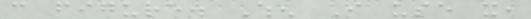can figure. When I use it,
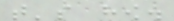that's how.
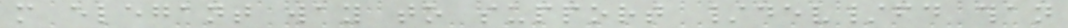more elegant way to support /dev/fd than
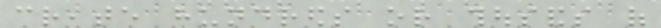create hundreds or thousands of
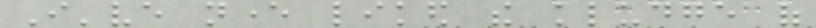I've never liked the kludge of
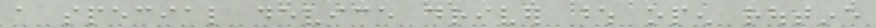a special device driver whose open routine
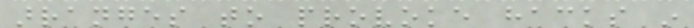arranges to provoke hacks in
